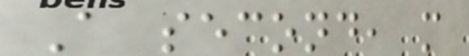A second, more
